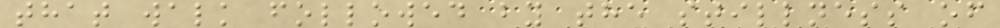that walk followed by the stillness of
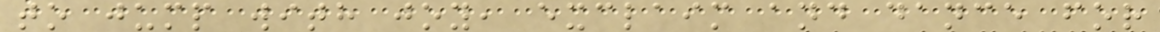to jump with joy, exclaim and dance for
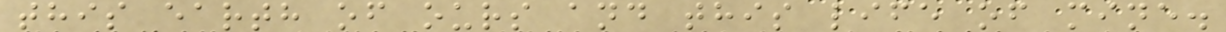this earth of ours and this life of mine.
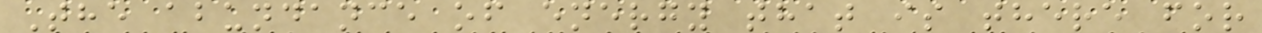The abundance of energy that is there for
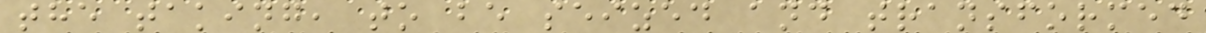the taking, to be seized and transformed
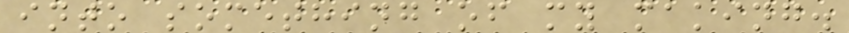into something of my making.
